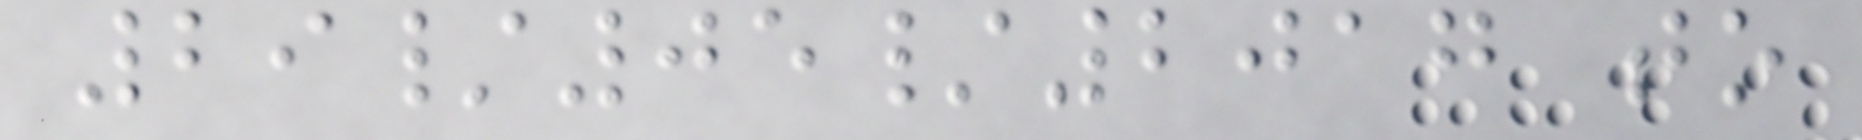29/05/2017 to
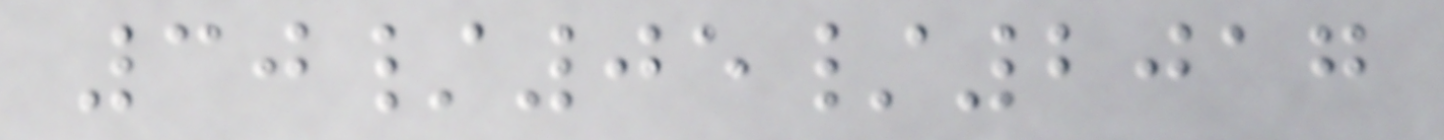30/05/2017
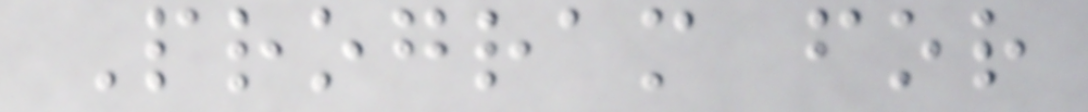Program for
